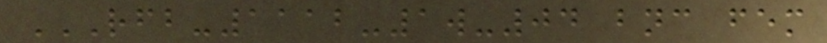RFB-1112-1W-04 BNC FEM
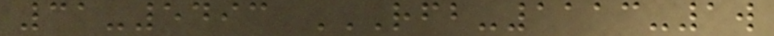31-5493 RFB-1113-1W
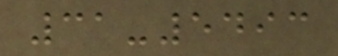31-5493
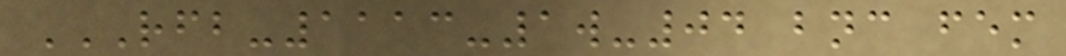RFB-1113-1W-04 BNC FEM
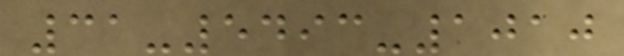31-5493-1010
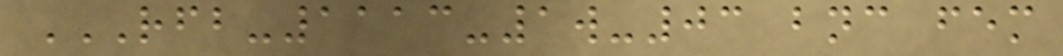RFB-1113-1W-03 BNC FEM
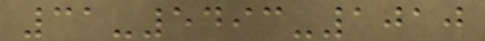31-5493-1010
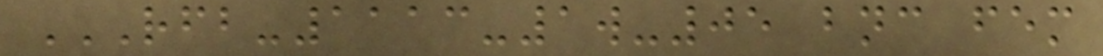RFB-1113-1W-05 BNC FEM
